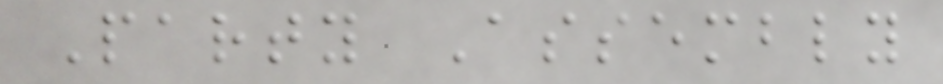Party Assembly
